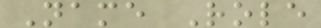Name Role
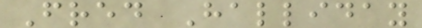Fred Halliday
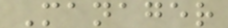Manager
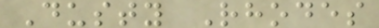Dusty Rhodes
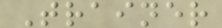Trainer
